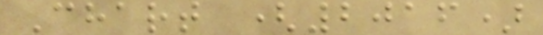Chart (2016)
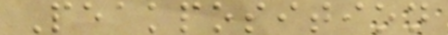Peakposition
